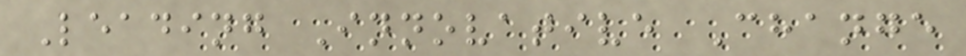Leading Innovative Change
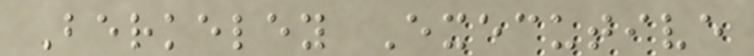Berkeley Executive
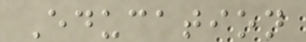Education
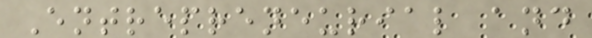Entrepreneurial and
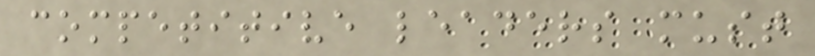competitive leaders must
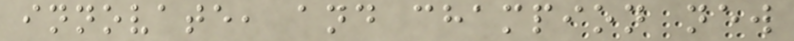innovate, and champion new
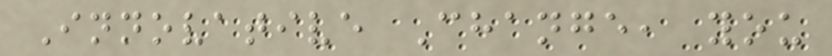Innovative Change, you
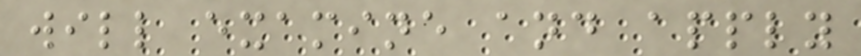will examine and apply
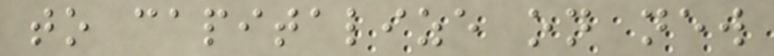to capitalize on new
